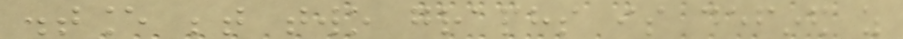distance between two graphs is defined as
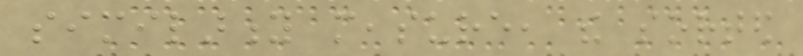similarity measure, the sorted
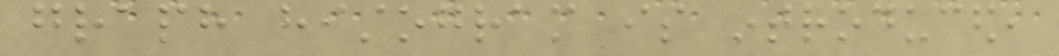graph histogram is introduced,
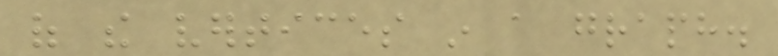of the vertices in a graph.
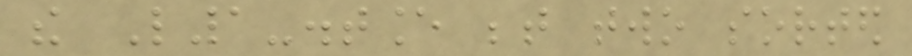the L1-distance between two sorted
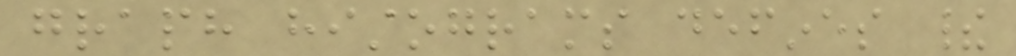graph histograms defines their
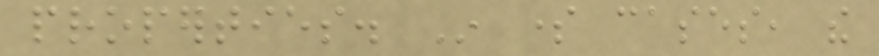properties. In some cases, the
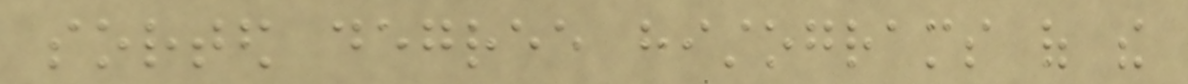sorted degree histograms of the
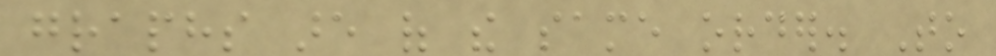graphs are of the same order. To
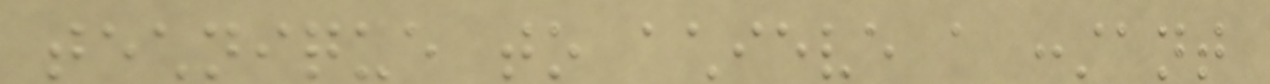technique to achieve a constant
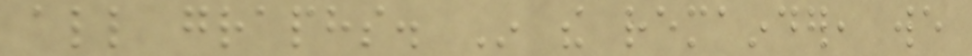all graphs. In the remainder, we
